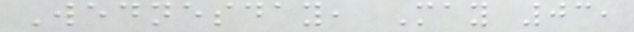Wednesday, May 03,
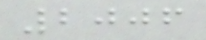2006
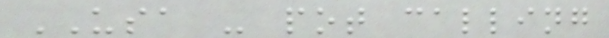USA - pot calling
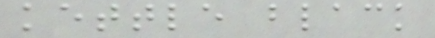kettle black
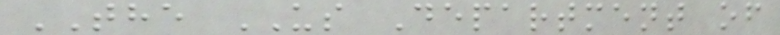THE US Department of
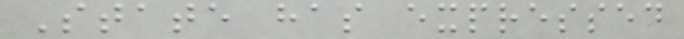State has expressed
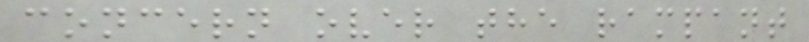concern over the rampant
